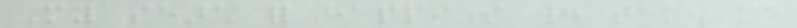My search for happiness had taken me
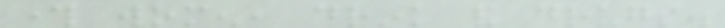through women, drink and drugs.
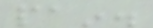pain.
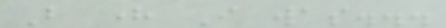But here I was...
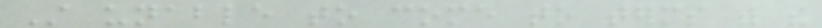Still unable to come to terms with the
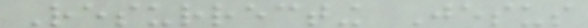Resurrecting Jesus
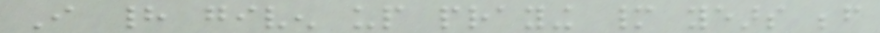I had given up praying many years before
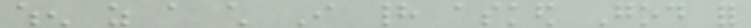when as a child I had asked God for
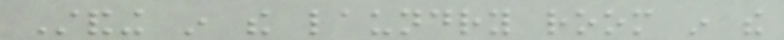Standing in the laundry room in the
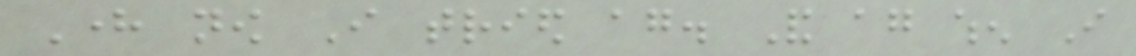Here now I tried again. And again when I
